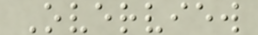Overview
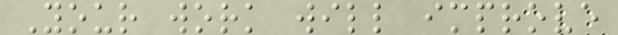Your work will improve
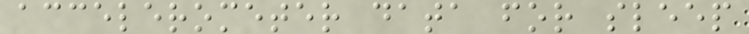accelerometer data for sleep
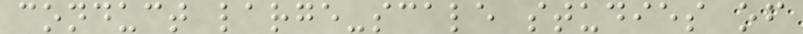conduct large-scale studies of
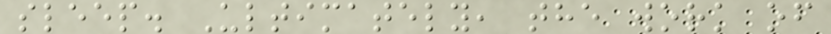sleep. Ultimately, the work of
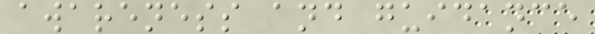awareness and guidance
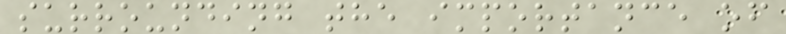surrounding the importance of
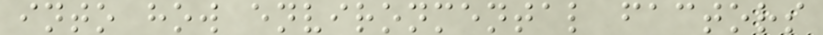into how environmental factors
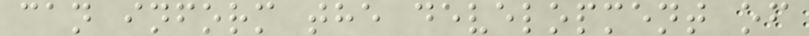can inform the development of
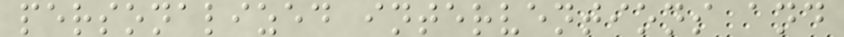personalized interventions and
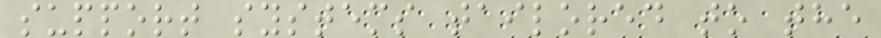support systems tailored to the
